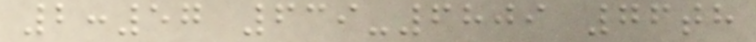2:57 639-6809 76th
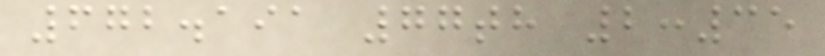672.191 77th 2:35
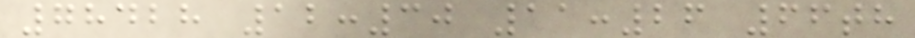78428 12:30 11:26 66th
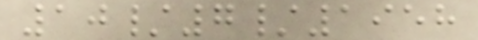10/7/1958
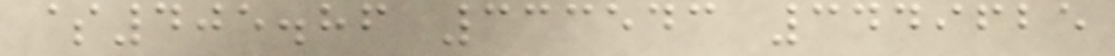$405.86 333543 3449625
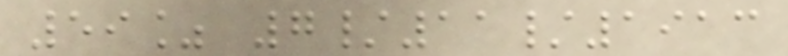59% 7/11/1913
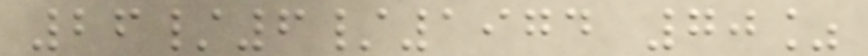26/6/1974 70%
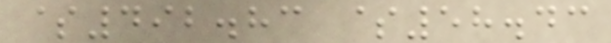$492.83 $58.43
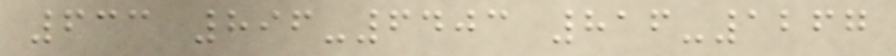633 896-6403 816-1267
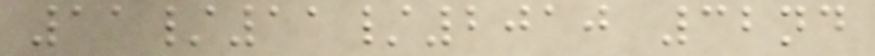11/11/2010 32nd
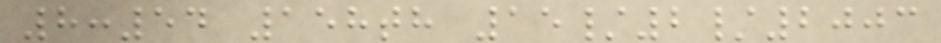8:54 158th 15/2/2003
